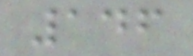146
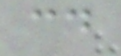cd
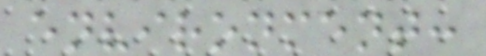environment:
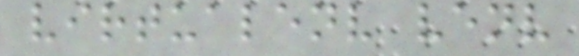virtualenv venv
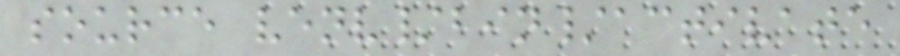source venv/bin/activate
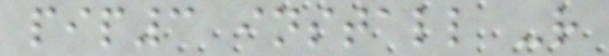pip3 install -r
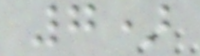7)
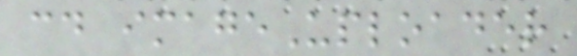cd imageUploader
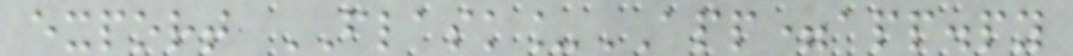export FLASK_APP=app.py
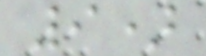9)
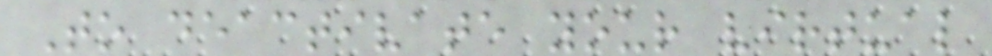To deactivate your virtual
